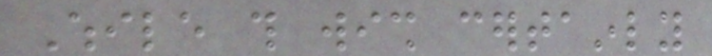While this wish certainly
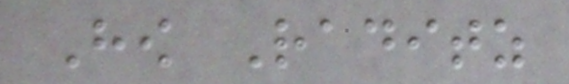How Raditz
